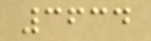3634
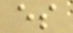es
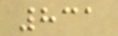831
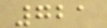721
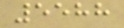5588
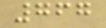767
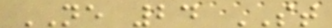NE 24 ST
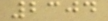2304
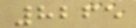8265
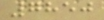7850
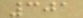301
